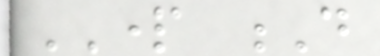PART D
